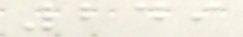249
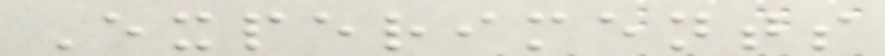Experiments
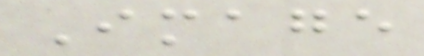Image
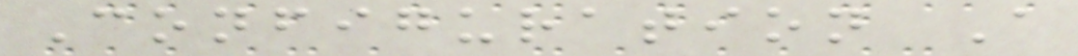Configuration A
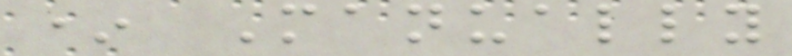* Manually
